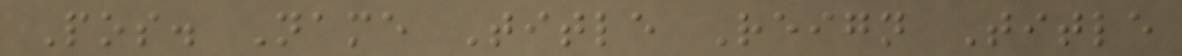Pos. Name Title Reign Title
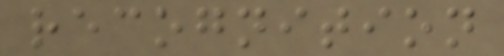recognition
